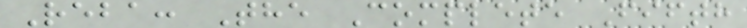Reba: The Complete Fifth
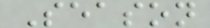Season
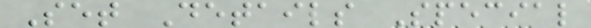Set Details Special
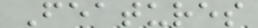Features
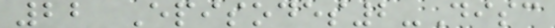22 Episodes2-Disc
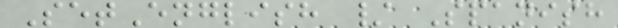SetEnglish / Spanish
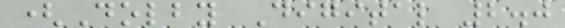(Dolby Digital 2.0
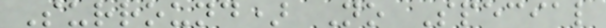Surround) No Special
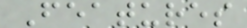Features
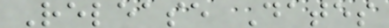Release Dates
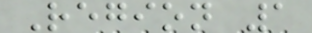Region 1
